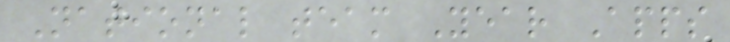National team Year Apps
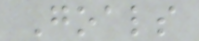Goals
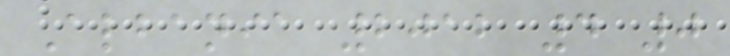Albania 2012 4 0
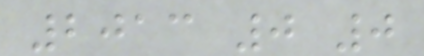2013 0 0
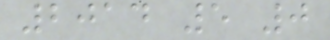2014 5 0
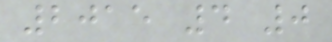2015 4 0
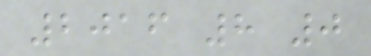2016 8 0
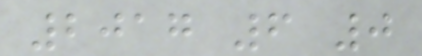2017 6 0
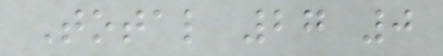Total 27 0
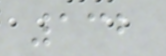132
